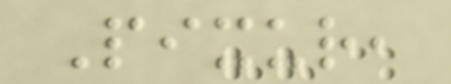Pixur,
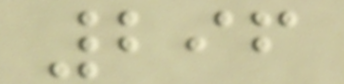296
